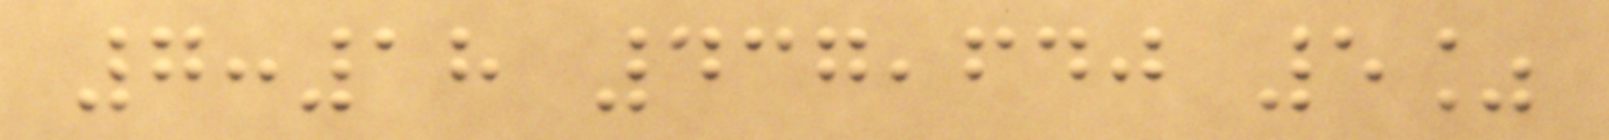7:18 437,640 5%
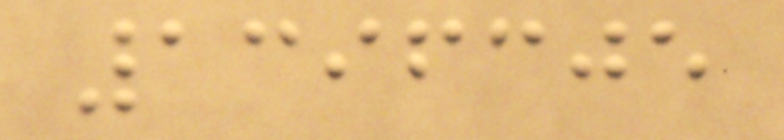1396305
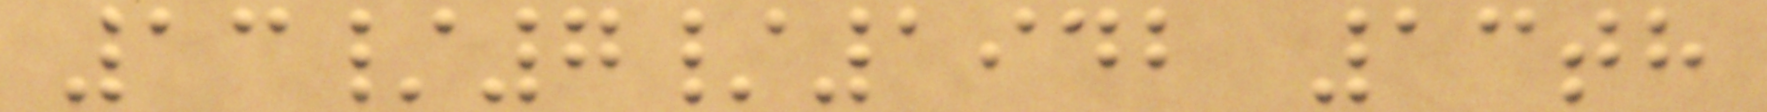13/7/1942 13th
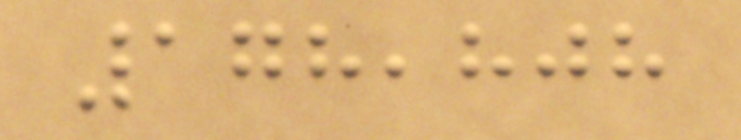178,808
